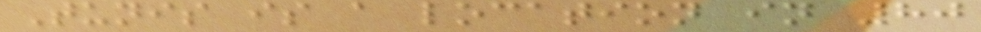Tunis is a location in 80
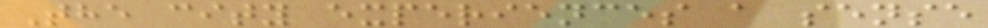The city experiences a sense
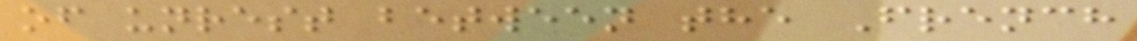of unrest between the French
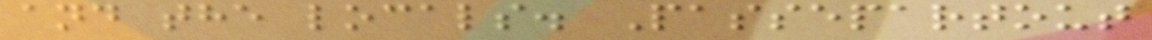and the locals. Passepartout
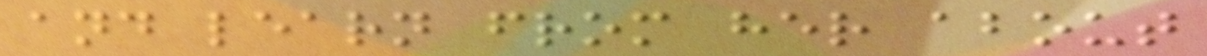and learn from her about
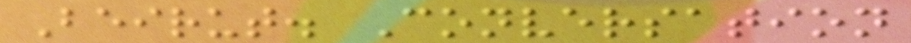Beirut. Conversation
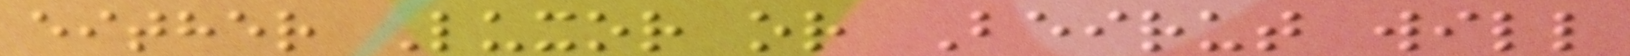either Luxor or Beirut will
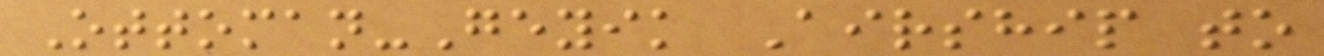Ottoman-Geyik Airship to
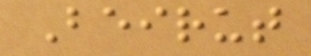Beirut
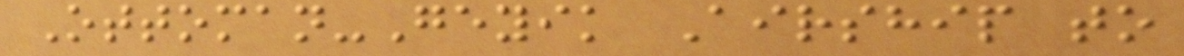Ottoman-Geyik Airship to
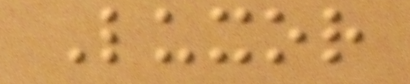Luxor
